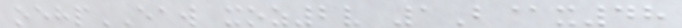oehpEAW xoz2v 1B@x48
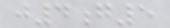j4g5
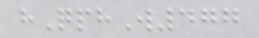hQphW477
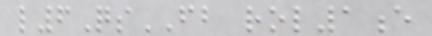l6QsFB rol1e
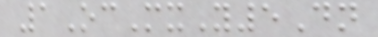1OcMxY5Dn
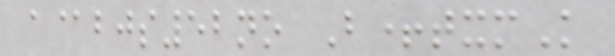a@bjs52no B+txmK
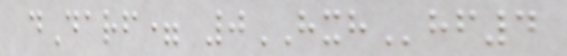dDarf= 0HXHhf4
